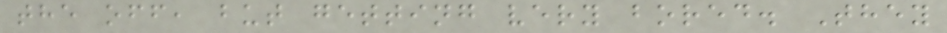the off, but getting very bored. They
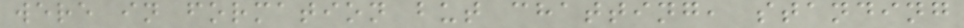were in formation but chatting, standing
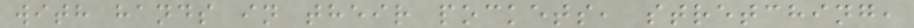with hands in their pockets, stretching,
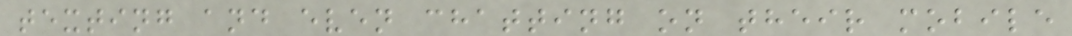texting and even chatting on their mobile
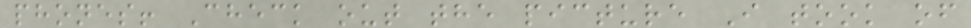phones! Check out the picture I took of
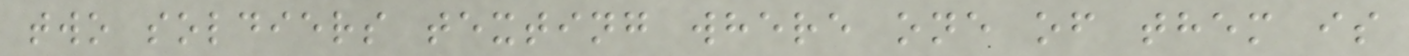two soldiers texting where one of them is
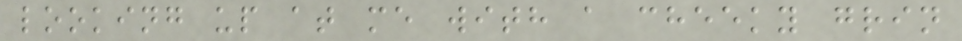looking up at me with a cheeky grin
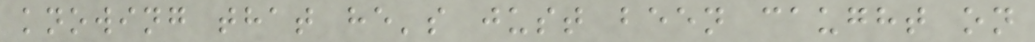knowing that he's just been caught on
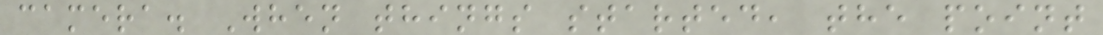camera. When things started, the point
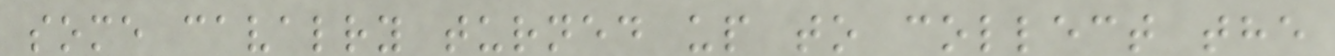some cavalry turned up to collect the
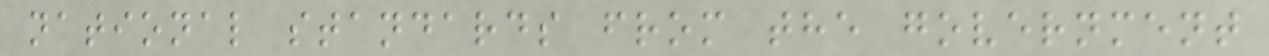national standards from the government
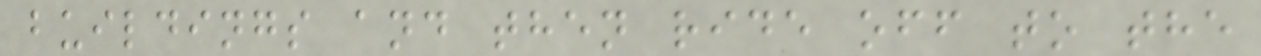buildings and then ride off to the
